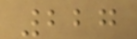227
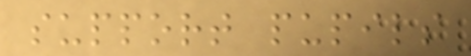support pupils
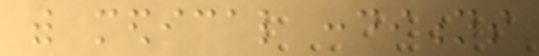with medical conditions
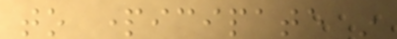to participate in
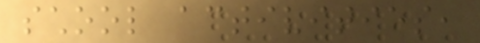school activities,
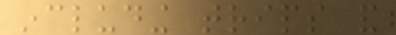including trips and
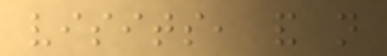visits, and not
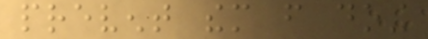prevent them from doing
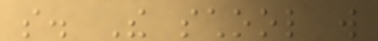so. The school will
